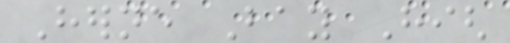Herne Bay High
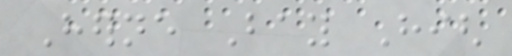Herne Bay High
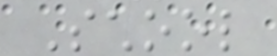School
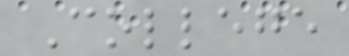College
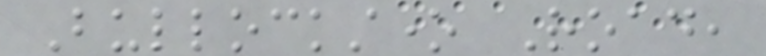Bullockstone Road,
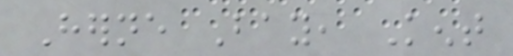Herne Bay, Kent
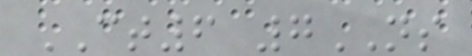CT6 7NS
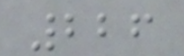226
